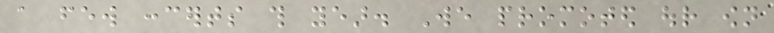a few concerts this year. We promoted our own
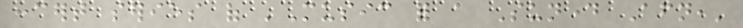concert series of 'Music for a Sunday Afternoon,'
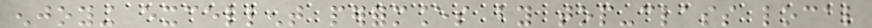enjoying excellent performances by top-class local
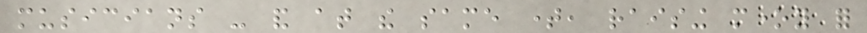musicians - and at the same time, raising money for
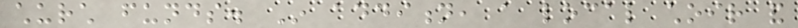church funds. In addition, a local choir and
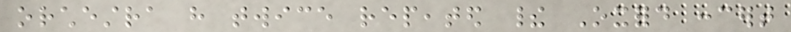orchestra have twice repeated their Oxford concert
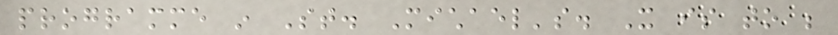programme in St. Michael's. It is to be
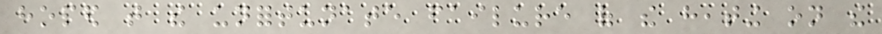hoped that the unfortunate failure of the heating on the
